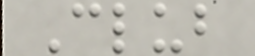Club
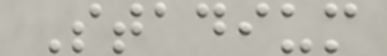Stadium
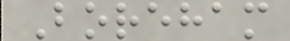Boreham
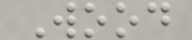Wood
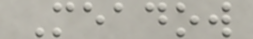Meadow
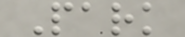Park
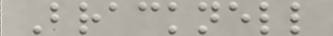Bracknell
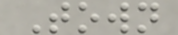Town
